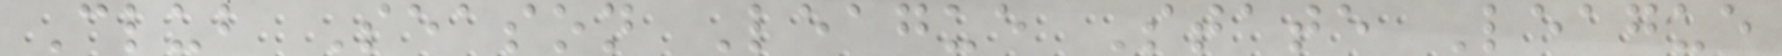Club Season League State League
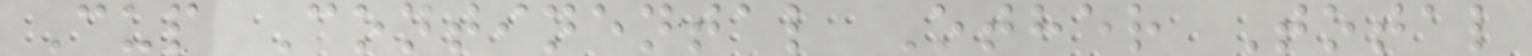Cup Continental Other Total
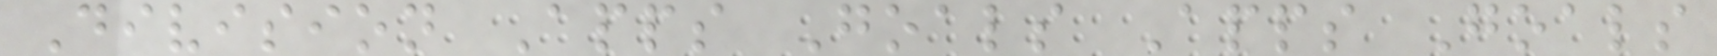Division Apps Goals Apps Goals
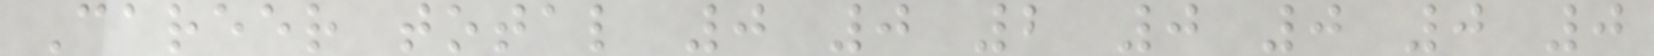Career total 0 0 2 0 0 0 0
